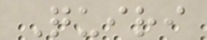Quiri
